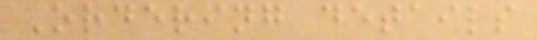Ordering details
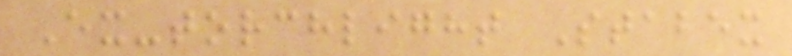Ex-torchlight Stabex
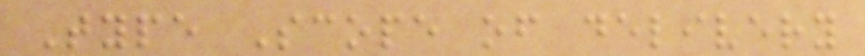Type Scope of delivery
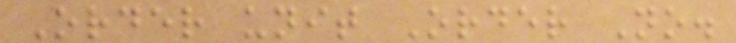Order unit Order No.
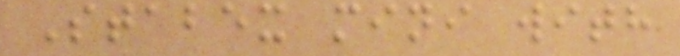Stabex mini with
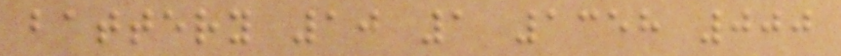battery 10 1 1358 000
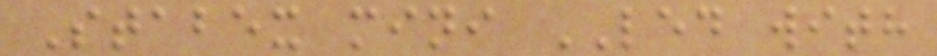Stabex mini LED with
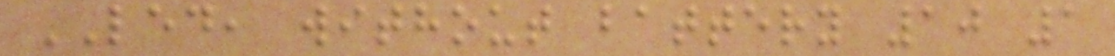LED, without battery 10 1
